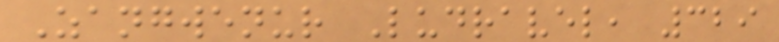Zangwenur Ludravel, 329
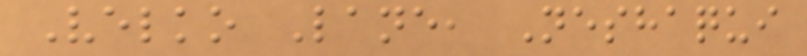Velko Lane, Neshaqui
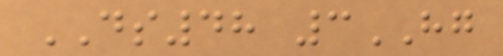DS48 3HG
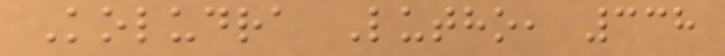Koludra Lutho, 338
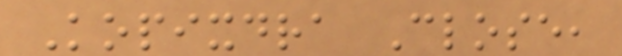Kopixdra Close,
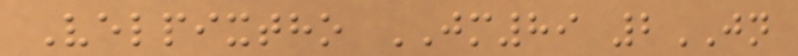Velpixtho JM89 2JN
